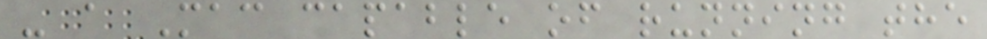- a Mac capable of running the
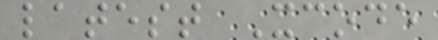latest Xcode
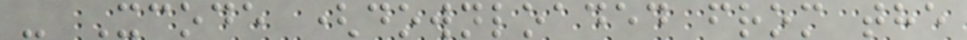- Xcode (downloaded from the
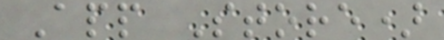App Store)
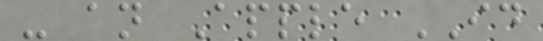- an Apple ID
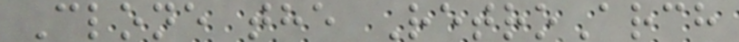Clone the RetroArch
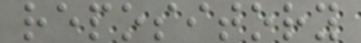repository
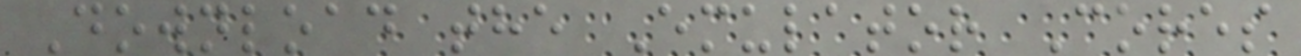Download the Emulator Cores
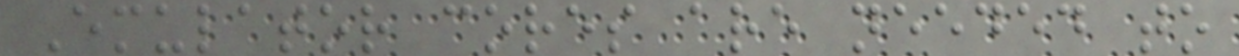Emulator cores are needed to
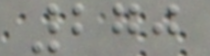270
